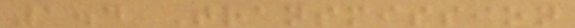1.4 Transmission
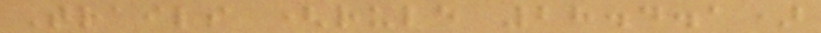Trails (rule 28.4.1)
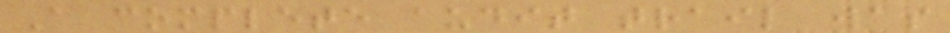A complete audit trail was
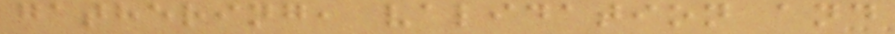gathering, validation and
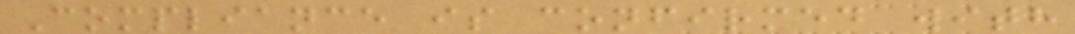Compliance is confirmed with
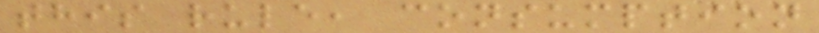this rule, consumption
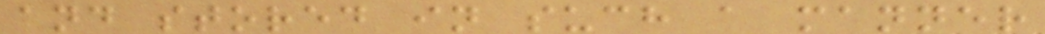and stored in such a manner
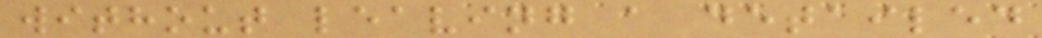without leaving a detailed
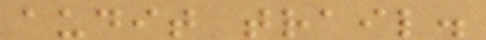audit trail.
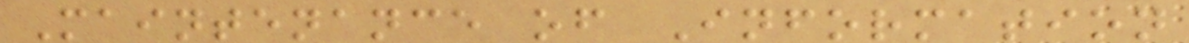Maintenance of Information
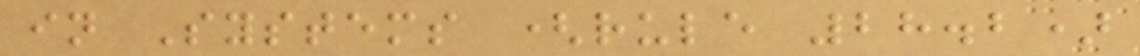in Systems (rule 28.2)
